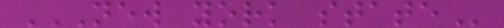NEW YORK STATE
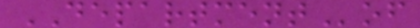DEPARTMENTof
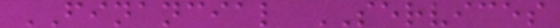FINANCIAL SERVICES
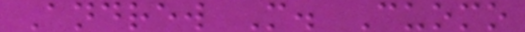Andrew M. Cuomo
